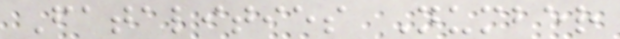Fatalities Number
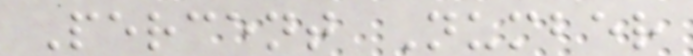Percent Number
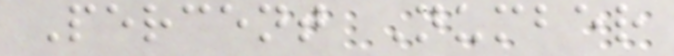Percent Number
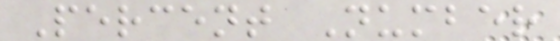Percent Number
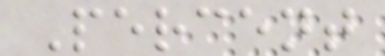Percent
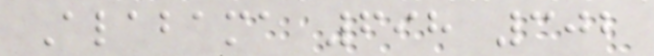Alabama 698 302
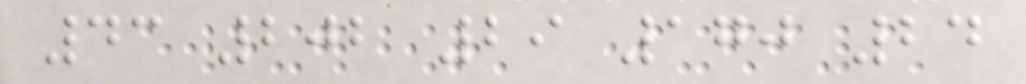43 202 29 170 24
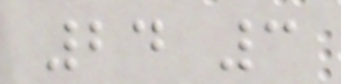24 3
